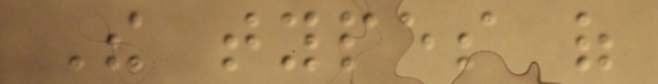The types of
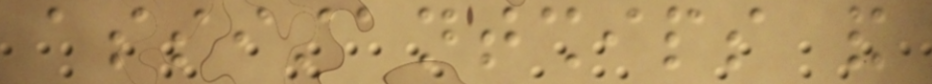assistantships and
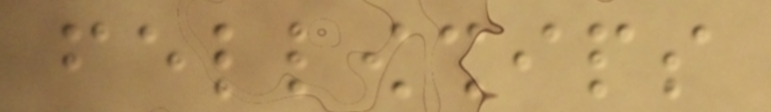fellowships
